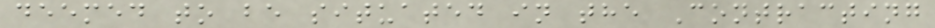deemed to be situated in the Contracting
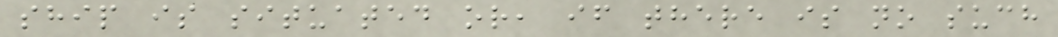ship is situated or, if there is no such
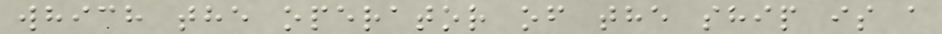which the operator of the ship is a
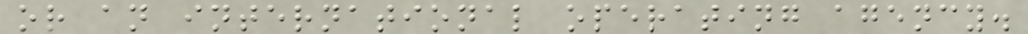or an international operating agency.
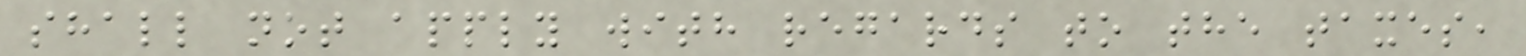shall not apply with regards to the taxes,
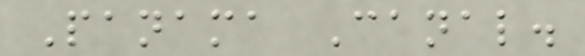Panama Canal.
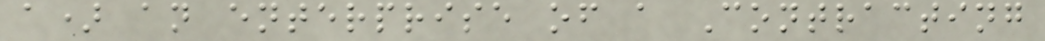a) an enterprise of a Contracting
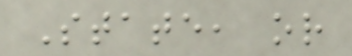State, or
